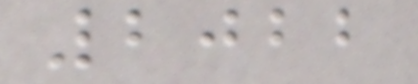2022
